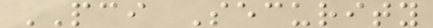PCI Security
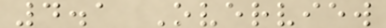4.1 Overview
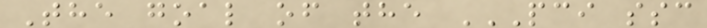The goal of the PCI SSC
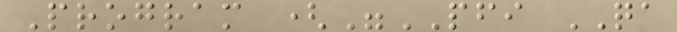Program ("PFI QA
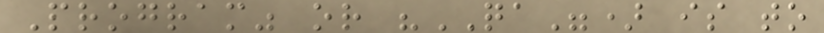Program" or "QA") is to
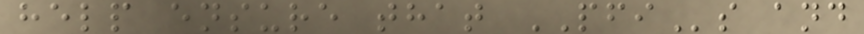help ensure that PFIs and
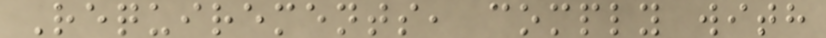Requirements, comply with
